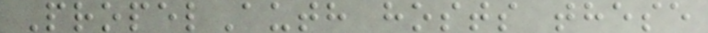PropelAuth hosts these
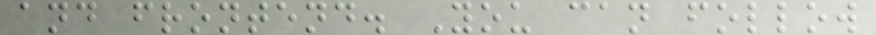and frontend. You can follow
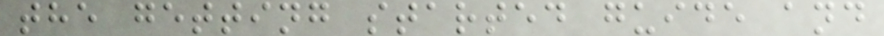the getting started guide and
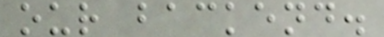our backend.
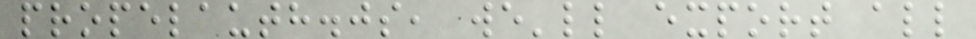propelauth.js, we'll export all
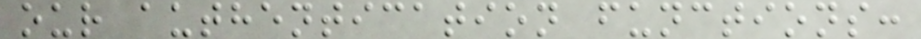our authentication functions:
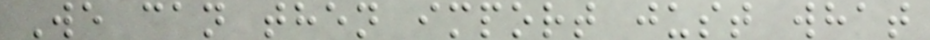We can then import just what
